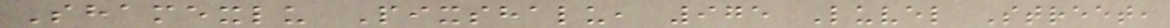Shamexlu Pixshalu, 975 Luvel Street,
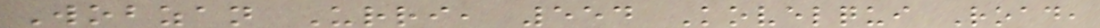Wobzan Urri, 554 Kovelqui Road,
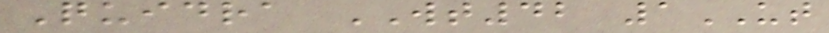Quidra WT42 1UT
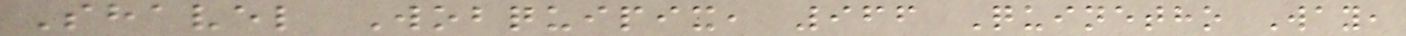Shavel Wobquipix, 966 Quinetho Way,
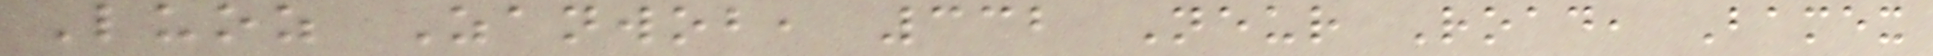Luoz Zanwob, 332 Neur Road, Bamex
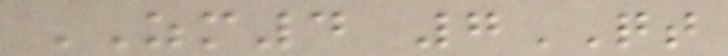ZM4 7QT
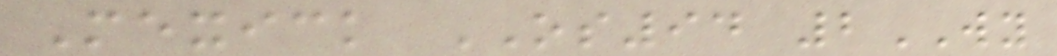Mexick OS94 2WY
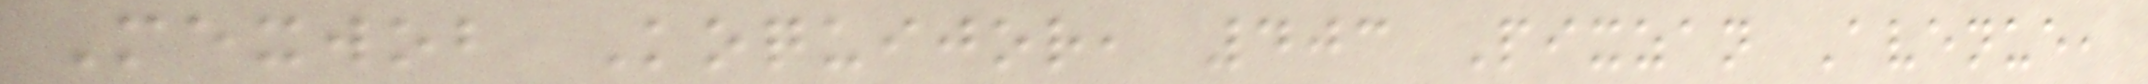Mexwob Koquijor, 403 Pixzan Avenue,
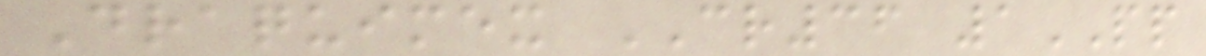Draquimex CR36 1PP
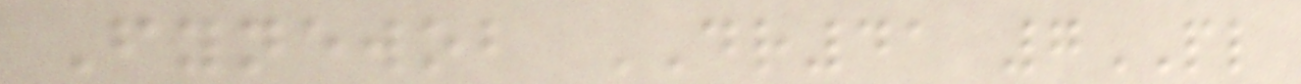Fynewob DR41 7PL
